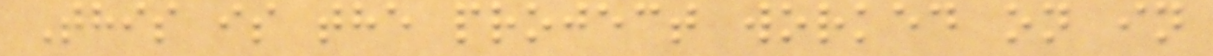This is the project worked on in
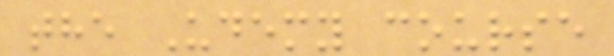the Udemy course
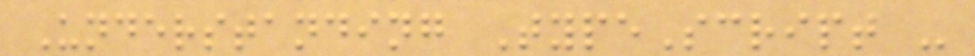Understanding TypeScript -
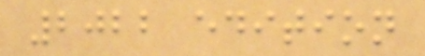2022 edition
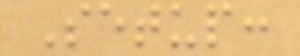Setup:
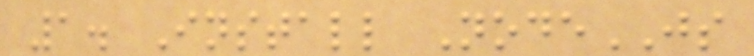1. Install NodeJS
